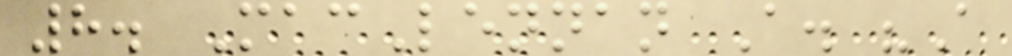8. MacLennan A. "A
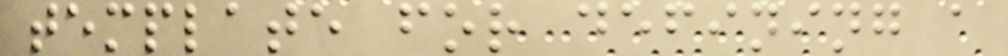template for defining a
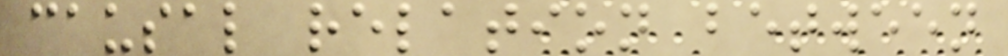causal relation between
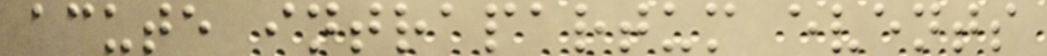acute intrapartum events
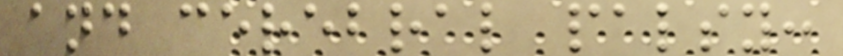and cerebral palsy:
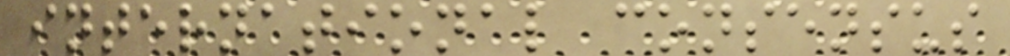international consensus
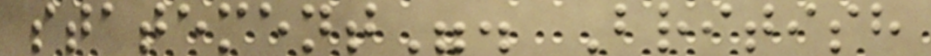statement". British
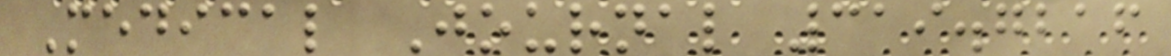Medical Journal 319.7216
